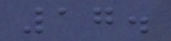17.
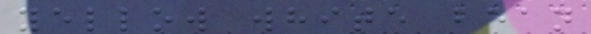yellow white bean
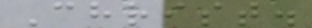Christ.
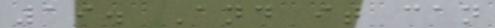19. And it can
